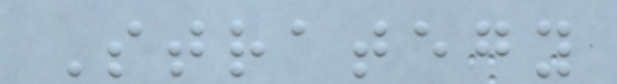Strategy
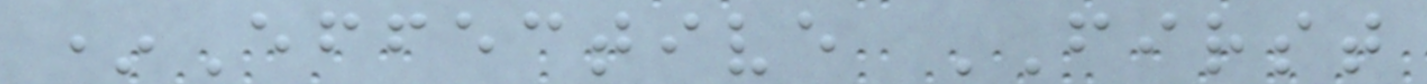*Effective FIRST
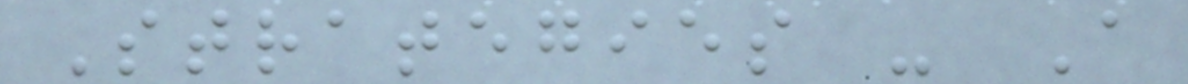Strategies - A
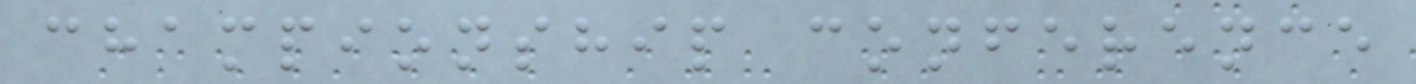championship conference
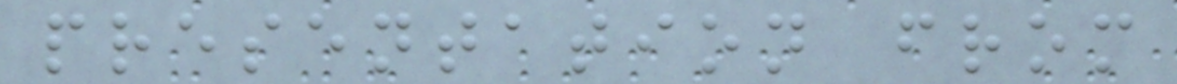presentation from
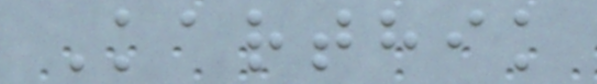Karthik
